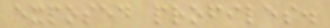exposed profiles.
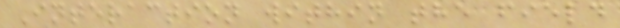Interaction within the field
